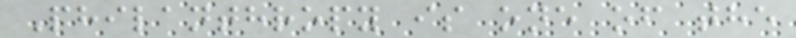Philanthropy is one of the
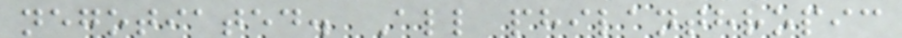negotiated. All philanthropic
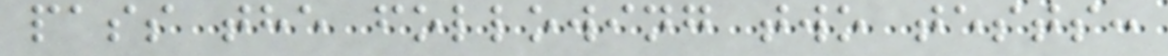pass the following two tests:
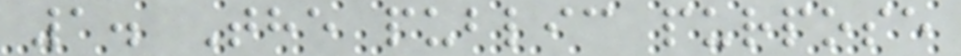1. The public purpose
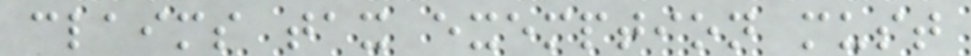claims tax exemption must
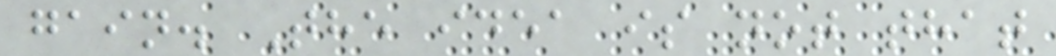gain. The idea is not that
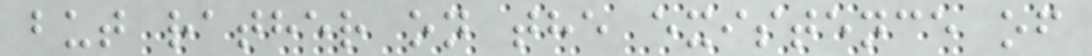but rather on the existence of
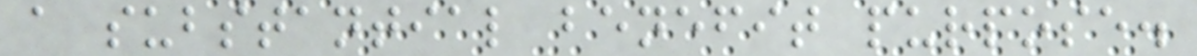a substantial benefit purpose.
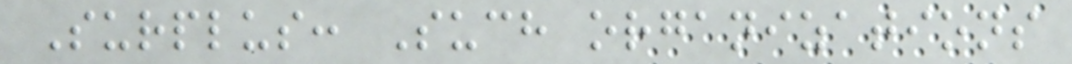Surplus: Such organizations
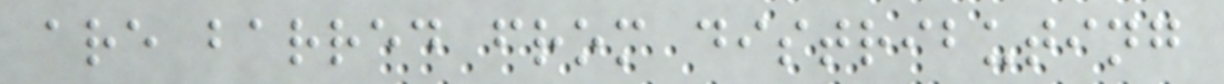are barred from distributing
